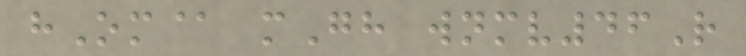hOm@ mGh wnmv46R
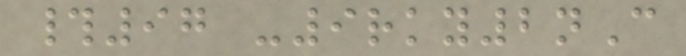#97 -9rky2nC
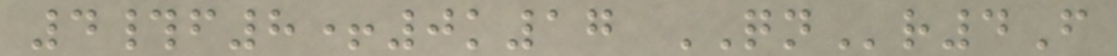4#f8+0k17 QNr4F
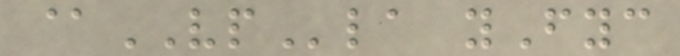@VPla yFyc
